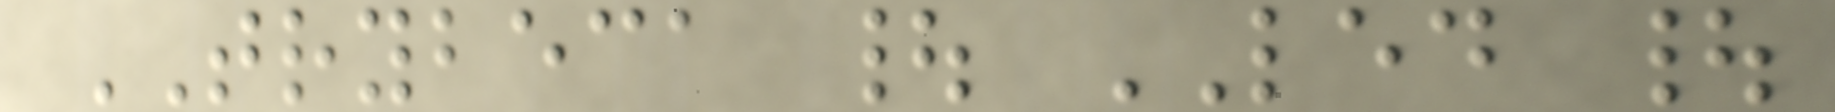TRYBECA | LED |
